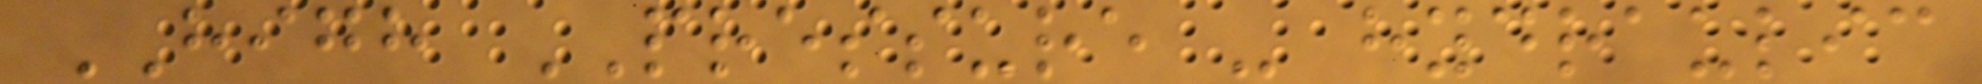HIGH PRESSURE - hydraulic
